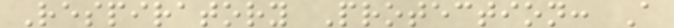Respiratory Protection: A
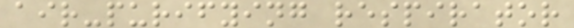air-purifying respirator
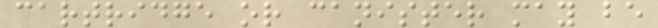cartridge or canister may be
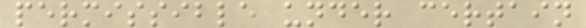permissible under certain
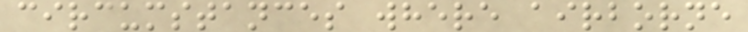circumstances where airborne
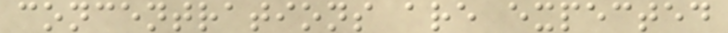concentrations are expected
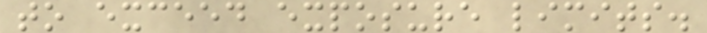to exceed exposure limits.
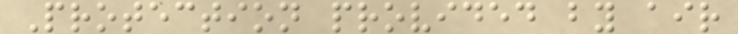Protection provided by air
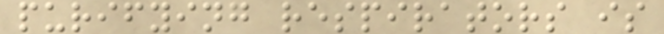purifying respirators is
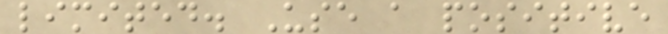limited. Use a positive
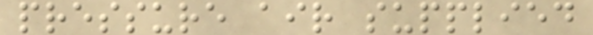pressure air supplied
